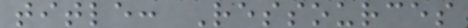title: Ressources
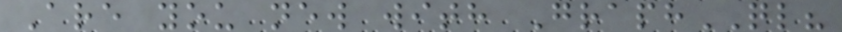Are you new with GraphQL?
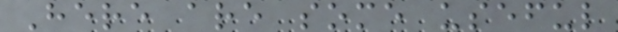Here are some useful
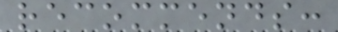recommends:
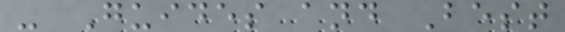- Guides and Best
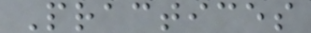Practices
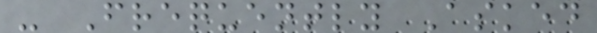- Frequently Asked
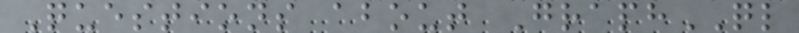Questions about GraphQL
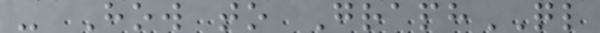- How to GraphQL
